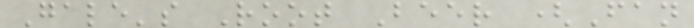Gale's Root Beer (Fan
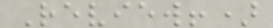Review!)
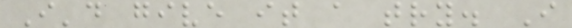I'd give it a try. I
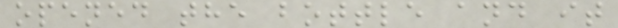opened the bottle and it
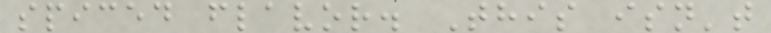spiced flavor. This isn't
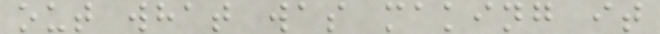out what was making it
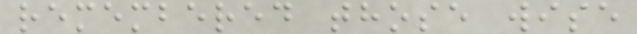remembered those wise
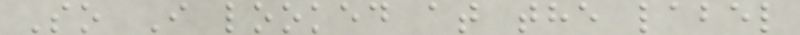So I looked at the label
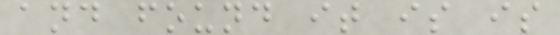and found it is is
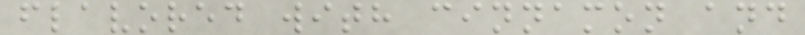flavored with cinnamon and
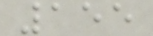155
